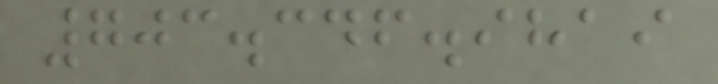703.346.9819
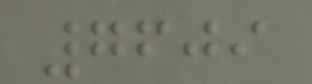7609
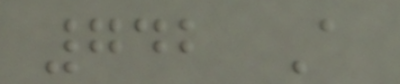742 A
